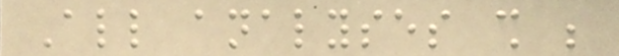All analyses shall be
